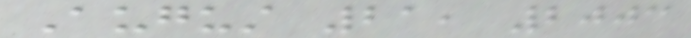August 21, 2003
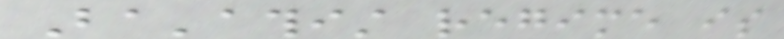Ba'athist regime is
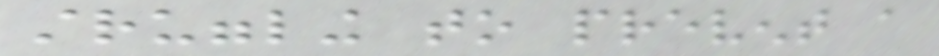struggling to prevent a
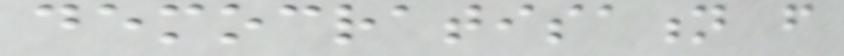democratisation from
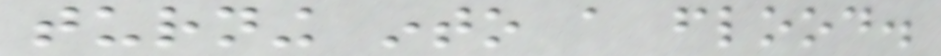turning into a flood.
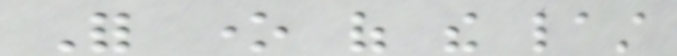For one of the last
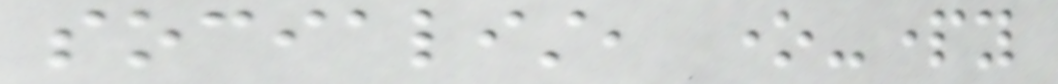socialist, one-party
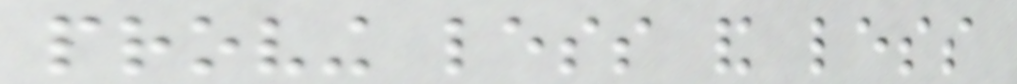proving less and less
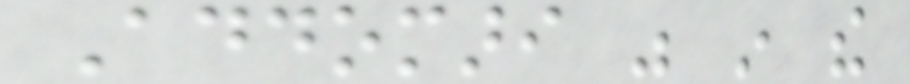Addomari was in the
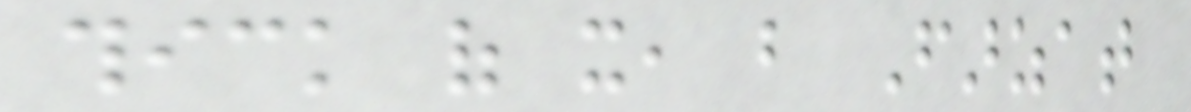thick of it, but Farzat
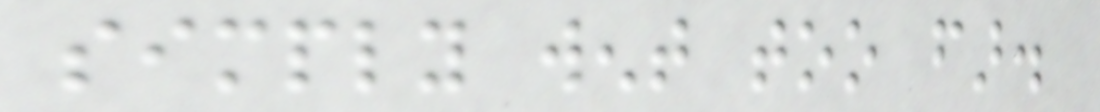simply went too far.
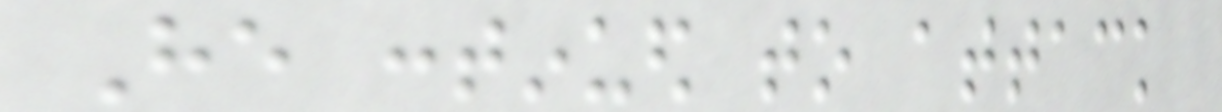He continued to attack
